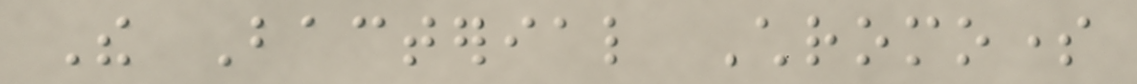The Bacterial Chromosome
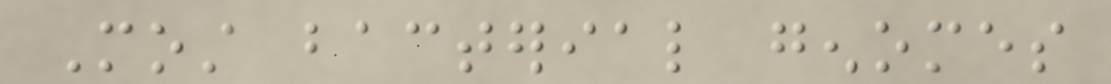Most bacterial genomes
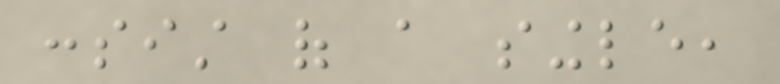consist of a single,
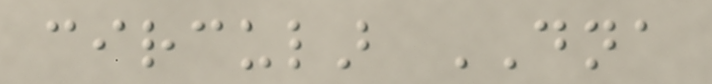circular DNA
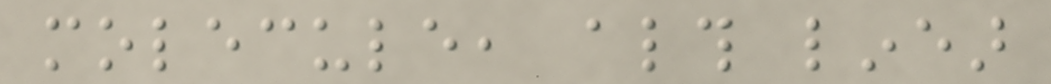molecule, although linear
